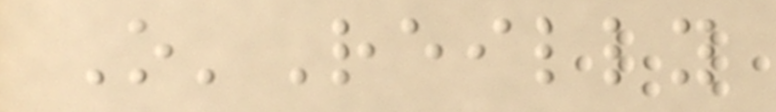O'Reilly
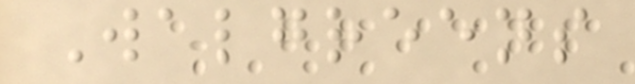Walgreens
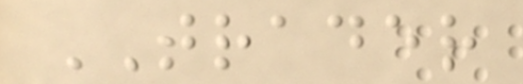TRADER
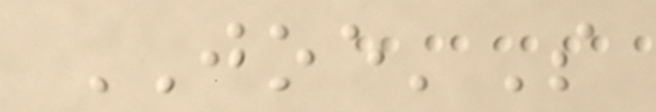JOE'S
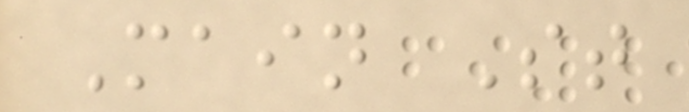Main St
